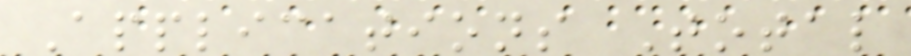Applications Total
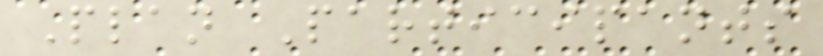Plan Participants
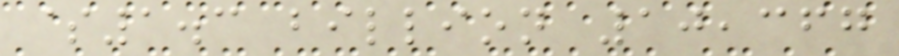$1.3 billion 10,367
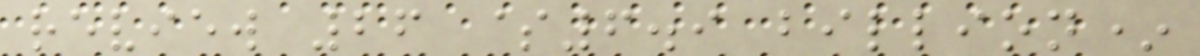review 26 $6.9 billion*
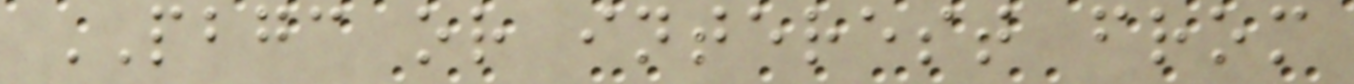PBGC or interest from
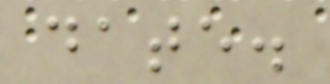date.
